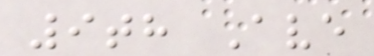9th Ave
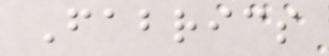Fabrics
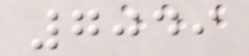7049
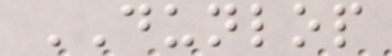DUNLOP
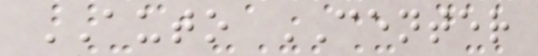AUTO CENTER
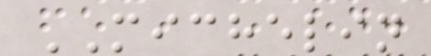MICHELIN
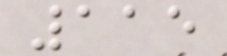115
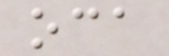oca
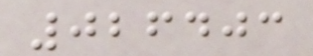026403
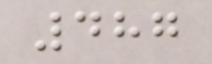487
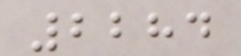2284
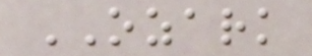OZARK
